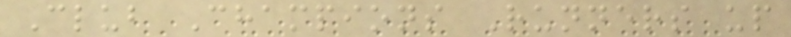Club Champions Runners up
